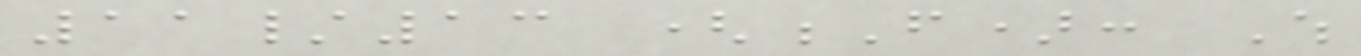11/13 (F): Which
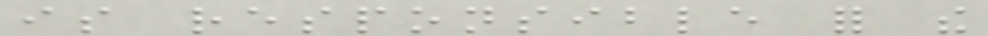is responsible for the
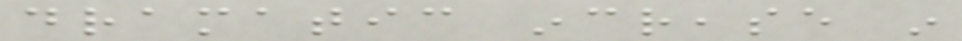dramatic increase in
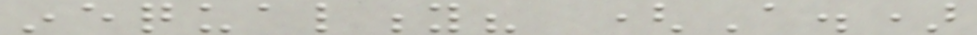inequality? (A.)
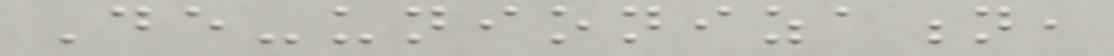De-unionization,
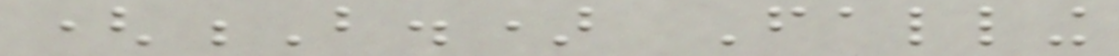(B.) Falling
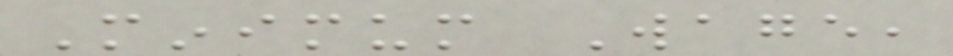Minimum Wage,
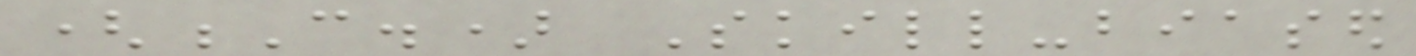(C.) Skill-biased
